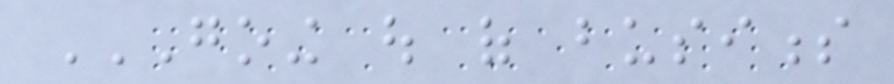GOING OUT OF BUSINESS
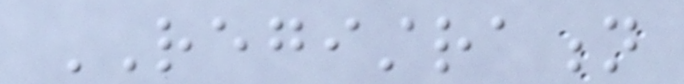REGISTRATION
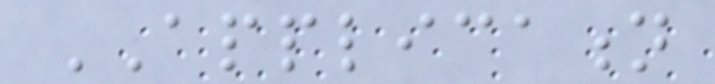APPLICATION
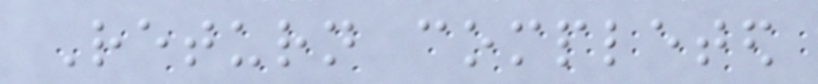Return completed
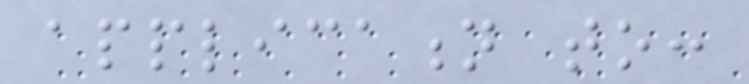application to:
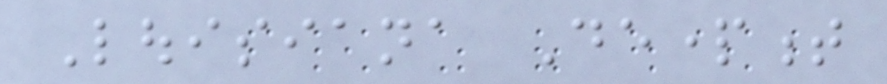Louisiana Department
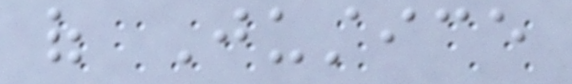of Justice
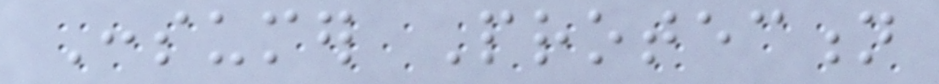Consumer Protection
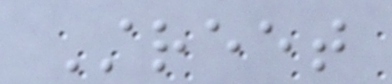Street
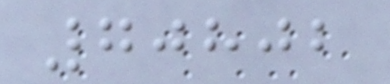70802
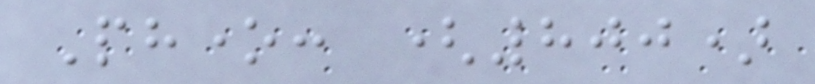Phone: (800)
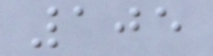105
